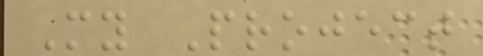My Project
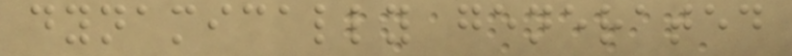dynamically generated
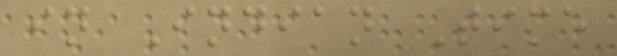in Indian Time
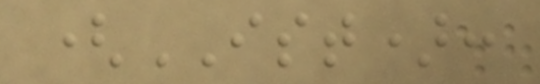(IST):
